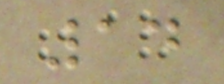14
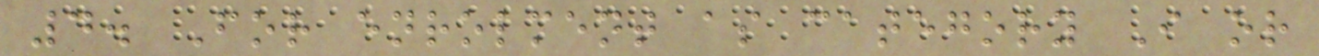4. For enrolment as category I or
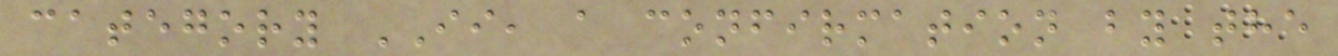category II, a confirmation by the
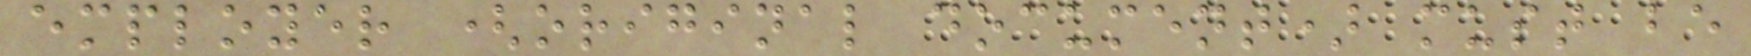employer (original document) must be
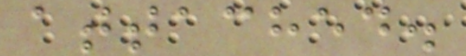attached.
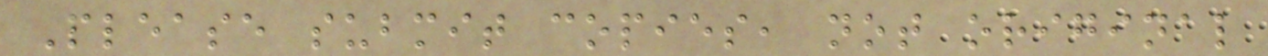Please submit copies, not original
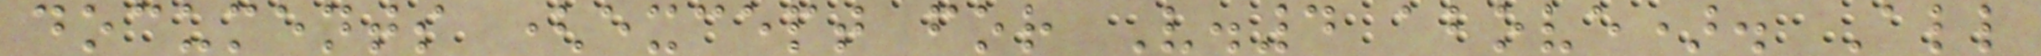documents (except for V.4 above). All
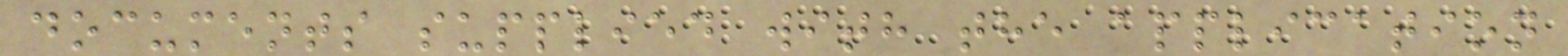documents supplied with the application
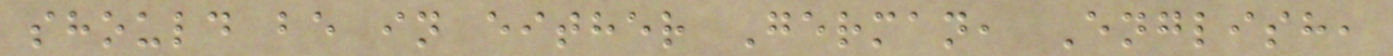should be in either German, English,
